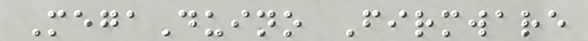MegaDuino Firmware
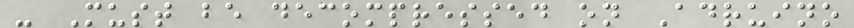- Must be decompressed on Adruino
